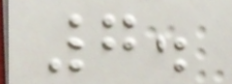7.
